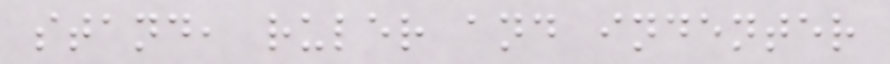stand, ruler and indenter
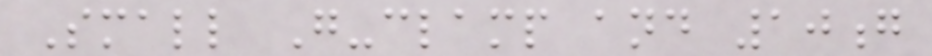Small G-clamp and 10g
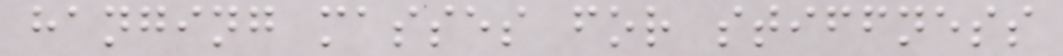hanging masses for stiffness
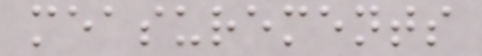measurements
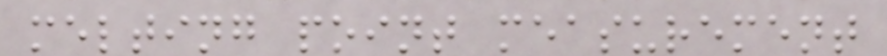melting point measurement
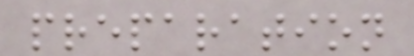preparation
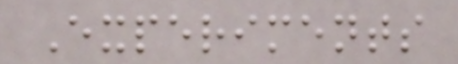Experiments
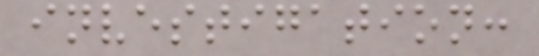investigation:
